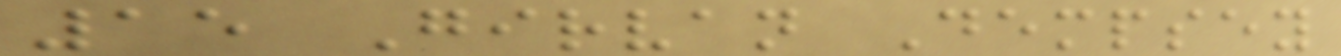15 Girvan Dempsey
